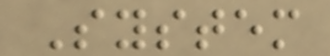System
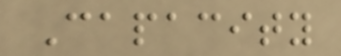Capacity
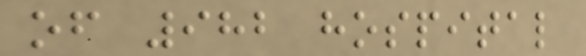of 982 hospital
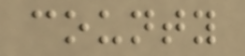county
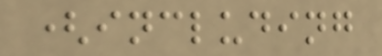(including
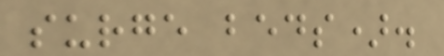surge beds).
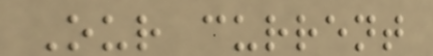Our current
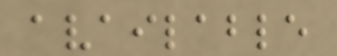available
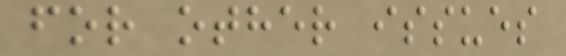for other issues
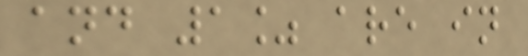and 1% are in
